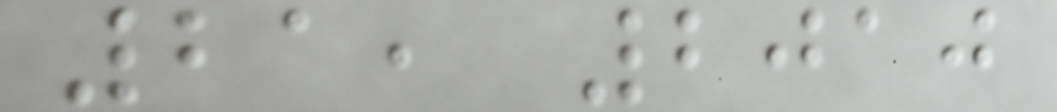21, 2010
